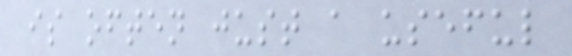is often just a useful
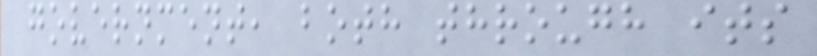government, both through its
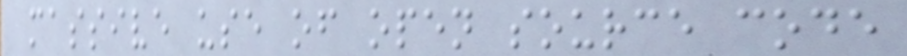massive use of open source code
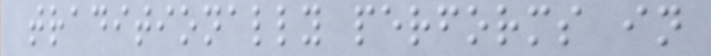traditionally performs in
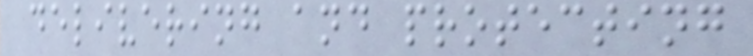delivering and protecting
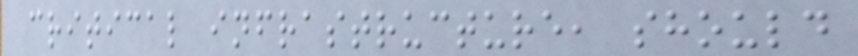critical infrastructure, should
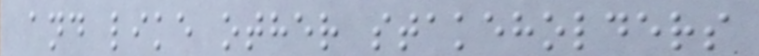and like other stakeholders
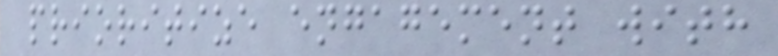prioritize engagement with
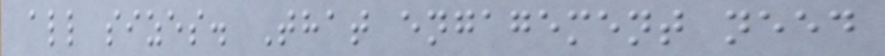all sizes. That engagement need
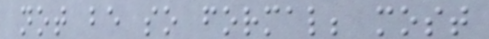not be so formal; most
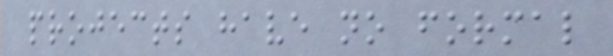projects have no formal
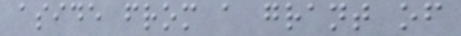aside from a grant of
